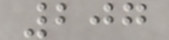207
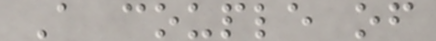A couple of
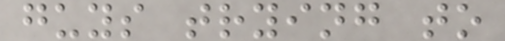guys trying to
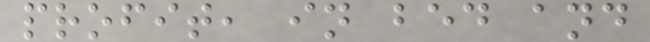profit, in bed and
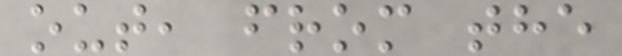out, from the
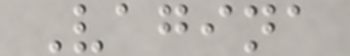Vagina
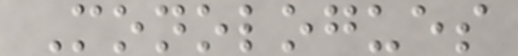Monologues
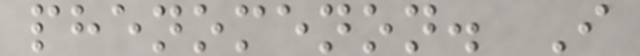phenomenon. I
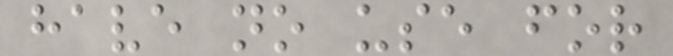have no use for
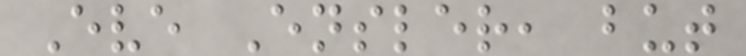Eve Ensler, but
